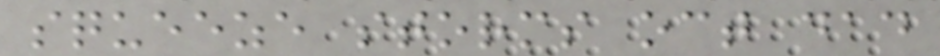squeeze storms oct dad
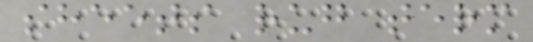sheets rug term
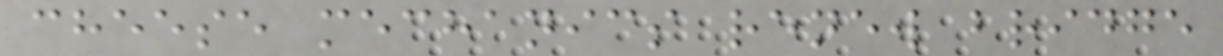cheese mechanics renew bridge
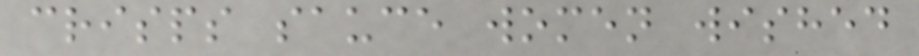crisps sauce women wished
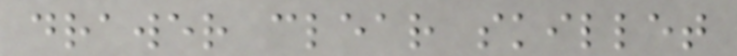drawer clear skillet
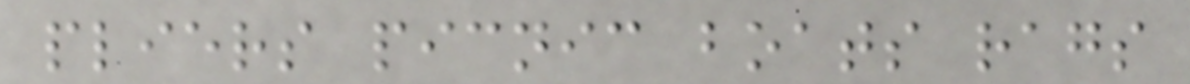pliers picnic boats rags
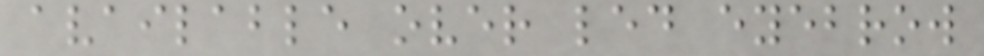available over led eyebrow
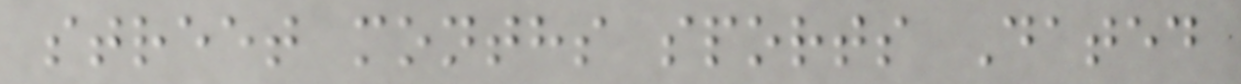street months sports Dated
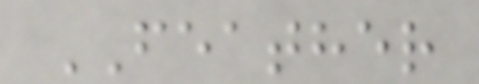FEATHER
